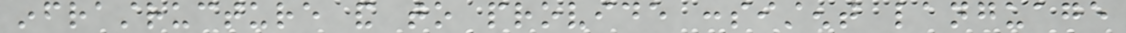infrastructure and to provide consistent language
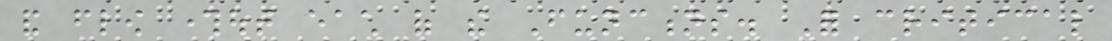and flow throughout each of the Functions. For critical
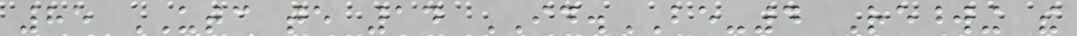85 UTC te 14 ID.BE-4 Rewording the
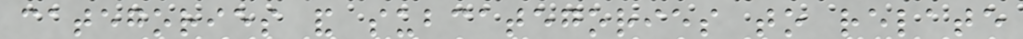categories and subcategories to relate
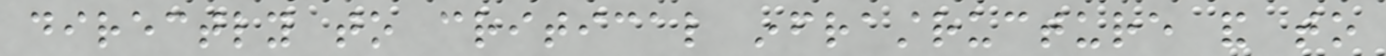directly to critical infrastructure and to
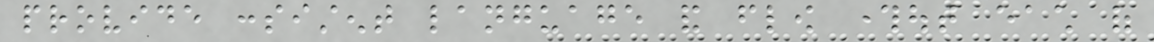provide consistent language and flow throughout each of
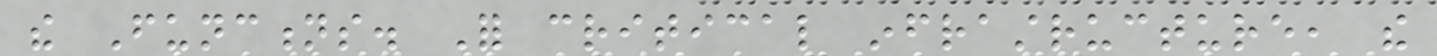the Functions. For critical infrastructure, the
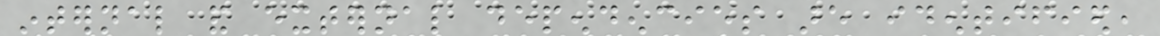internal and external dependencies are identified,
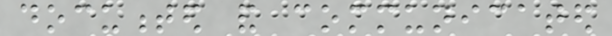documented and communicated
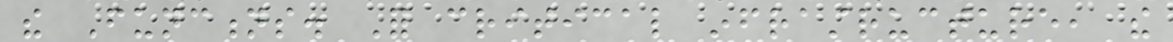the Functions. For critical infrastructure, the
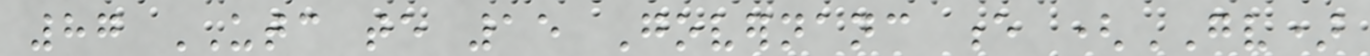87 UTC te 15 Governanc e (GV)
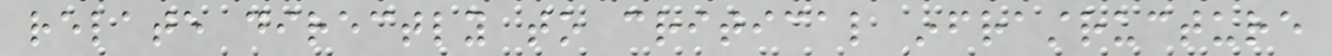relate directly to critical infrastructure
